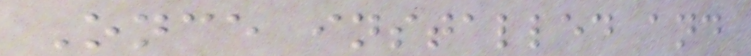Once installed and
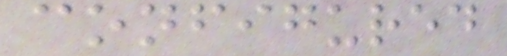configured
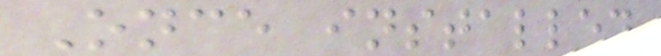Once installed
